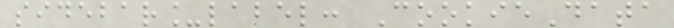sidebar_label: CookieData
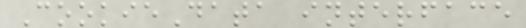CookieData interface
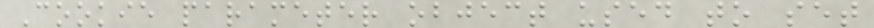Cookie parameter object used to set
